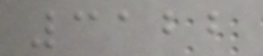3122
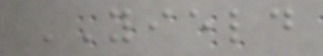YIELD
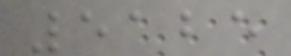5125
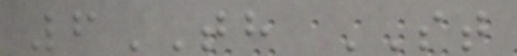6TH ST
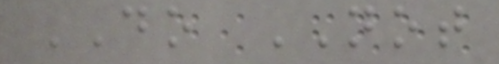DO NOT
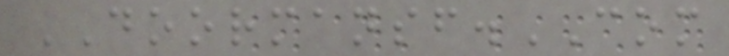DOORMANSF.COM
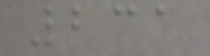231
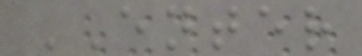ENTER
